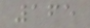165
